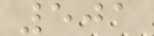501
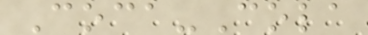Coca-Cola
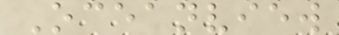Oceanview
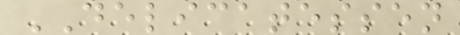DELICATESSEN
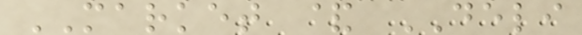MARKET & DELI
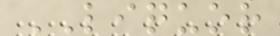LIQUOR
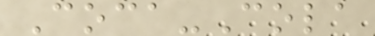Coca-Cola
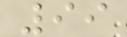99
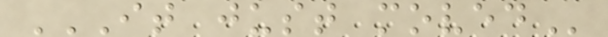IT JUST MOVED
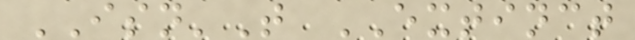ISN'T EXTINCT
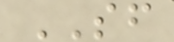SF
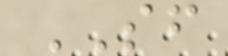SF
